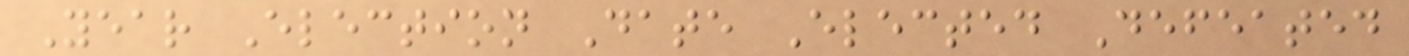Year Election Date Elected Defeated
